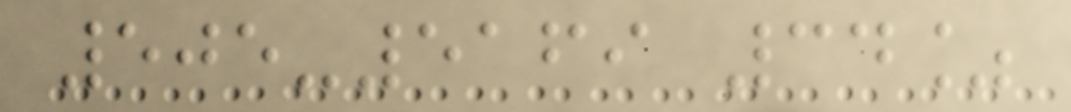505-5169 34%
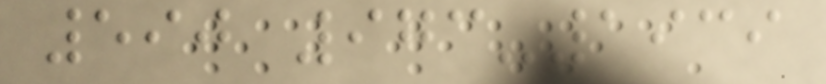590 973-1939
